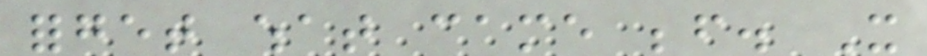forget what came before. It
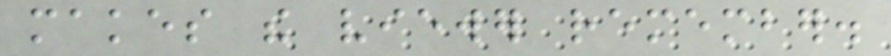makes the viewer remember.
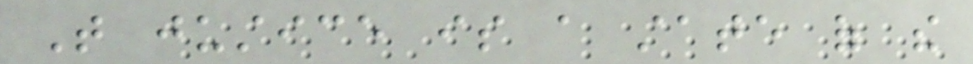That justice is a state of the
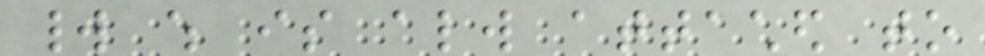world which is always attached to
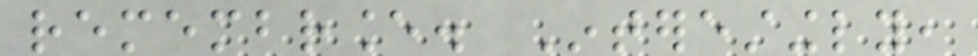remembrance. Interestingly,
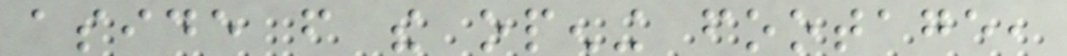aside from the opening footage,
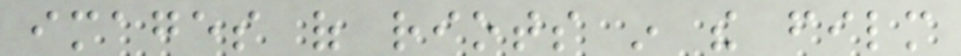images of riots in the film
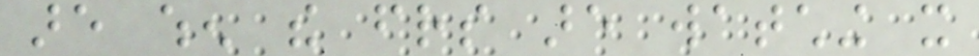are when the friends are watching it
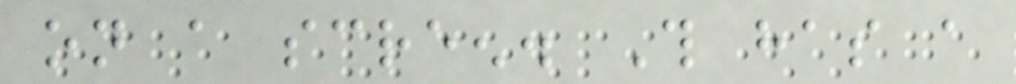on a screen. This has a
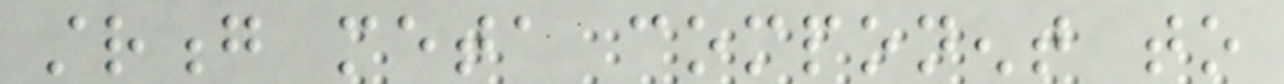strong meta component to
